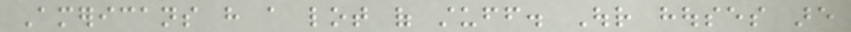Americans have a lot of stuff. Our houses are
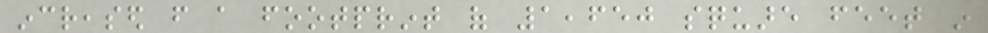increased from a footprint of 1,650 square feet in
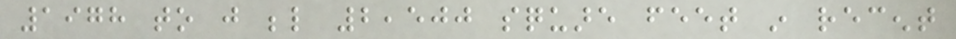1978 to just below 2,500 square feet in recent
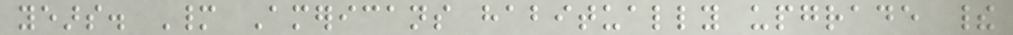years. Many Americans habitually upgrade their
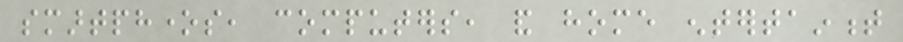smartphones, computers, and home entertainment
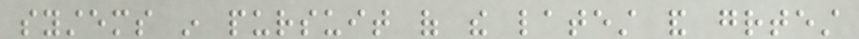systems in pursuit of the latest and greatest
